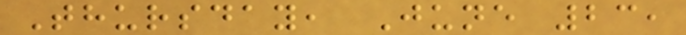Thursday, June 23,
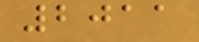2011
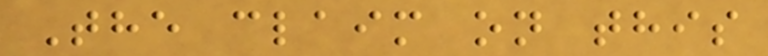The claim on this
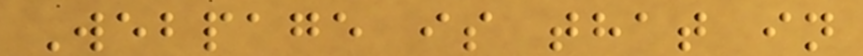Webpage is that in
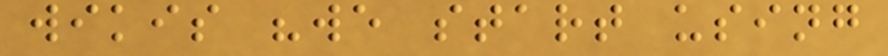wikis "we start using
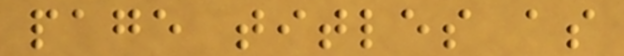page titles as
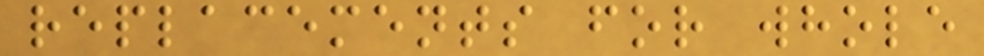replacements for whole
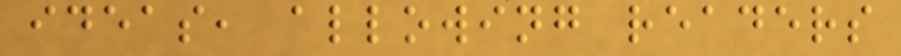ideas, allowing readers
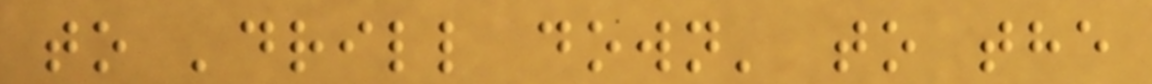to 'drill down' to the
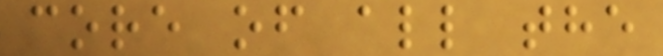core of all the
